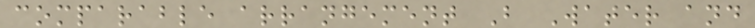comparable arrangement B Water and
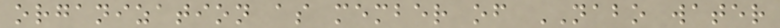organization as member of NABO water
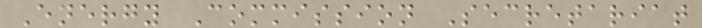Energy Commission Secretariat
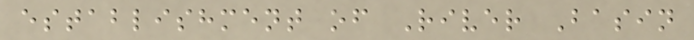establishment of River Basin
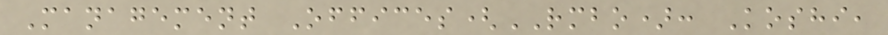Management Offices(RMBO): Koshi,
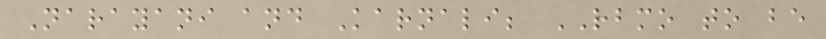Narayani and Karnali; RBMO to be
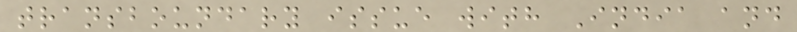transboundary issue with India and
